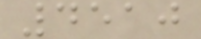4510
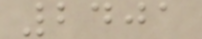2401
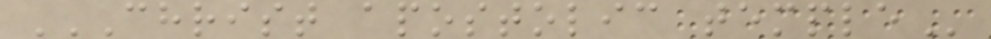CHRIST APOSTOLIC TEMPLE
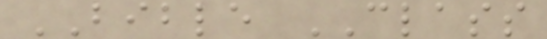BIBLE CLASS
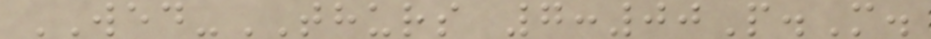WED-THURS 7:00P.M.
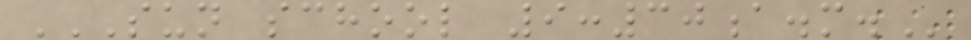SUN SCHOOL 9:30A.M.
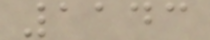1143
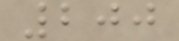200
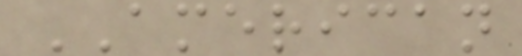AMERICAN
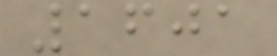1601
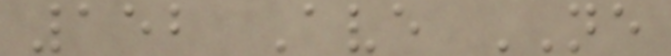152 Ave NE
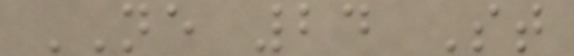NE 24 St
